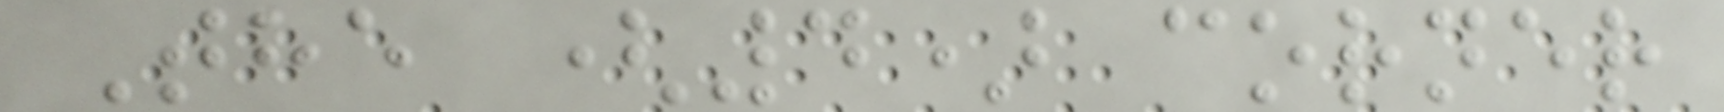The (4) corner
